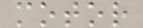motor
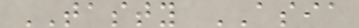TASTY ASIA
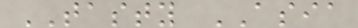TASTY ASIA
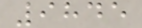9845
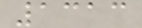1313
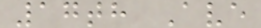17th Ave
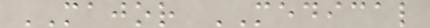MAJOR MEDICAL
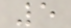5
